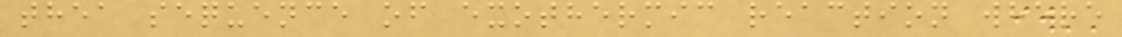thea sequence of exothermic reaction where
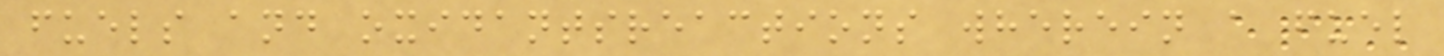fuels and oxidantsreactions wherein a fuel
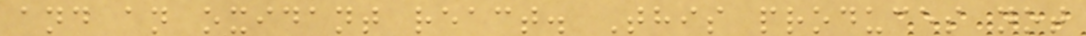and an oxidant react. This produces not
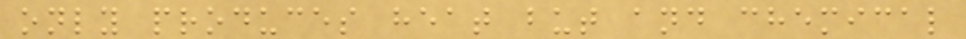only produces heat but and chemical
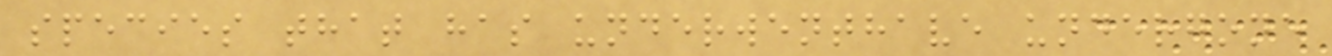species that has underwenthave undergone
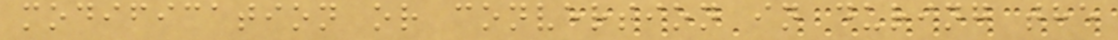modification or conversion in during the
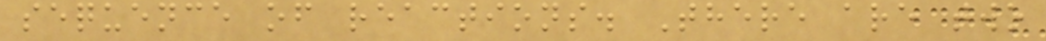sequence of reactions. There are two
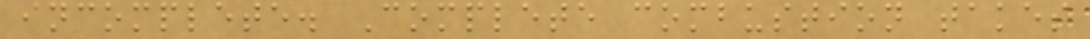incomplete. Complete combustion takes
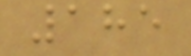185
